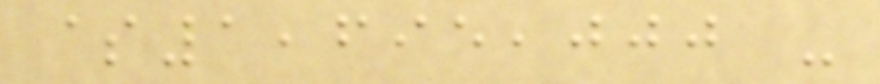$1,695,000 -
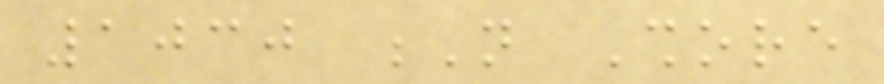1030 N Shore
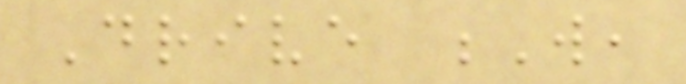Drive W,
